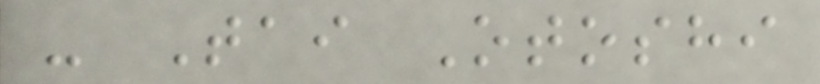- Tai Otoshi
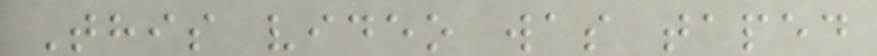This video was taped
